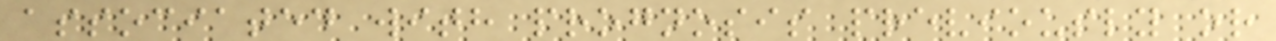associated with prognosis previously or
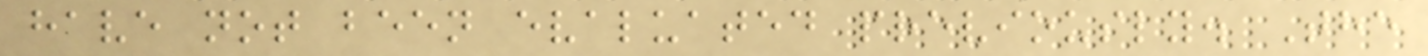have not been evaluated previously. The
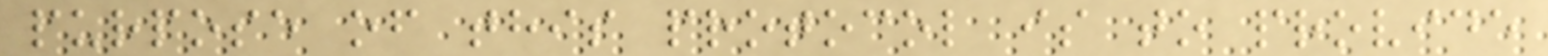purpose of this protocol is to provide
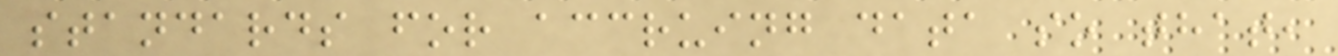standards for accruing data so that,
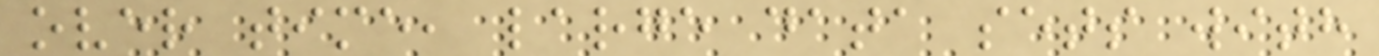over time, large data sets with
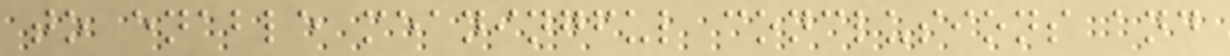to enable meaningful conclusions and
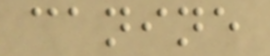canine
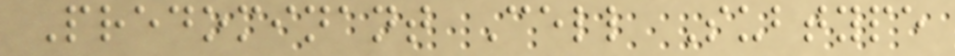Predominant Cell Subtype
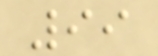99
